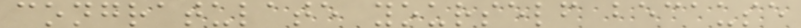congratulate yourself because
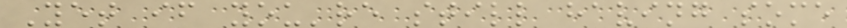Yet if you're still having some
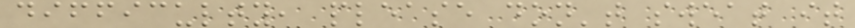difficulty, please don't sweat it
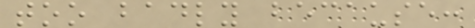too badly because:
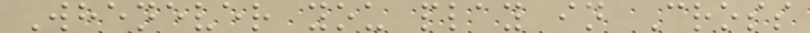Whenever you play in Cross
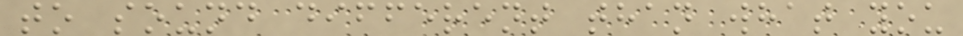to sound different than what you
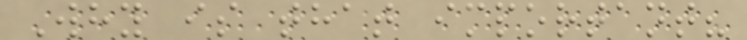Why is that important?
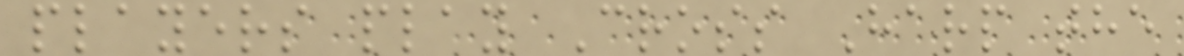players play Cross Harp the
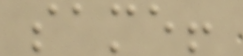same!
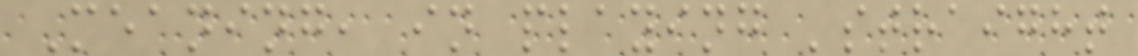Meaning, in playing 'straight
